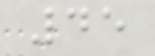45
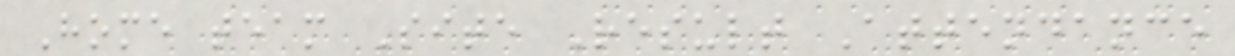Home team Site Result Attendance
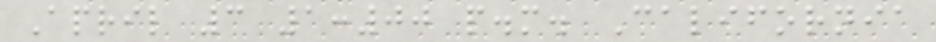April 3 1:00 p.m. California
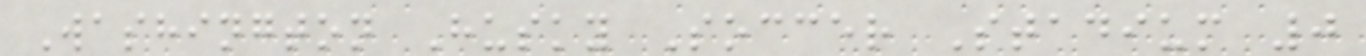Washington Husky Soccer Stadium 0
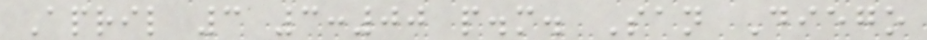April 3 3:00 p.m. San Diego
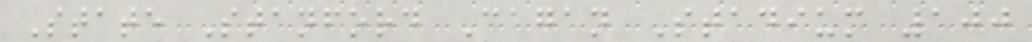State Stanford Cagan Stadium 100
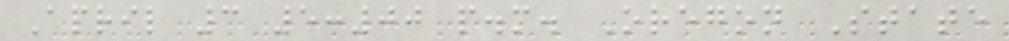April 3 5:00 p.m. Oregon State
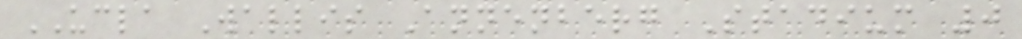UCLA Wallis Annenberg Stadium 0
